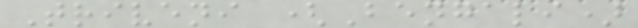Triveni (Bengali)
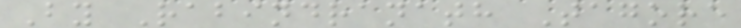By Rabindranath Tagore
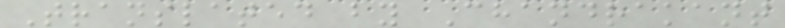Translated by Chandrakant
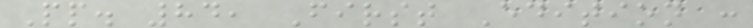Pp. 84, First Edition :
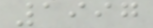1997
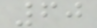60
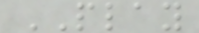PLAY
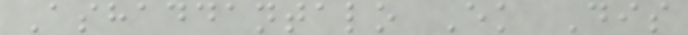Ashaddantalo Ek Dis
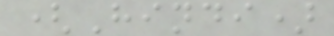(Hindi)
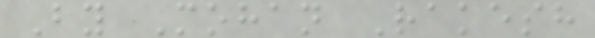By Mohan Rakesh
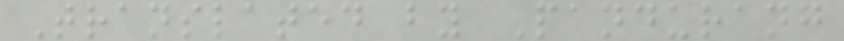Translated by Pandurang
